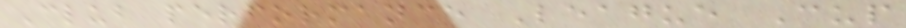Club performance League Cup
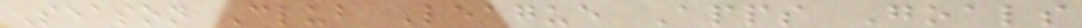Season Club League Apps Goals
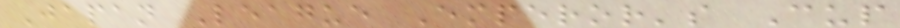Japan League Emperor's Cup
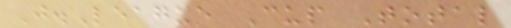J.League Cup Total
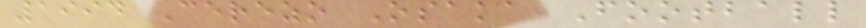1994 Cerezo Osaka Football
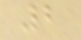2
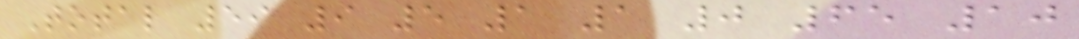Total 59 9 5 1 1 0 65 10
